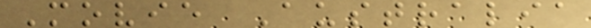Movie Australia
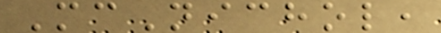McNichol,
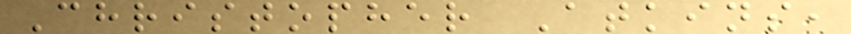Christopher Atkins,
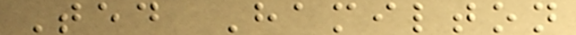Ted Hamilton
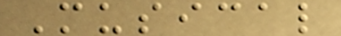Musical
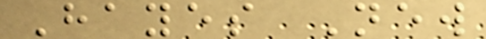Hayes New
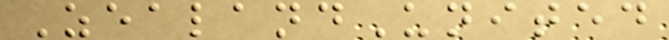ZealandUnited
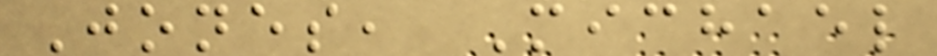Jones, Michael
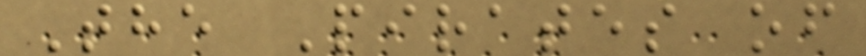The Pirates of
